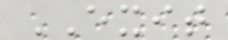EXIT
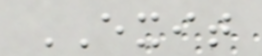EXIT
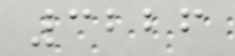3226
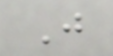J
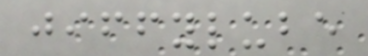jiffylube
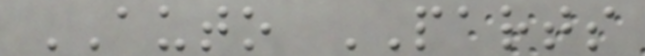AUTO PARTS
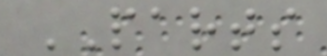PARTS
